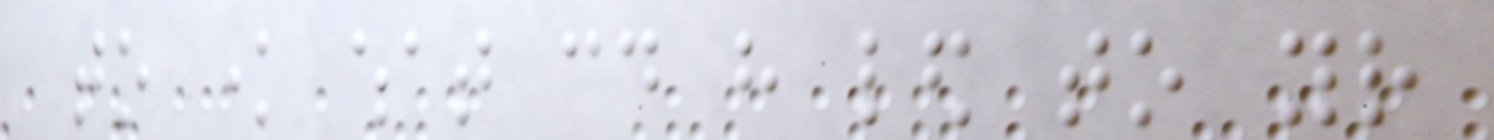to know what could have led to your
